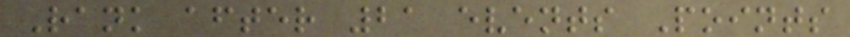Rank after 21 events Points
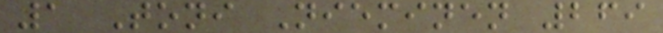1 Toni Nieminen 269
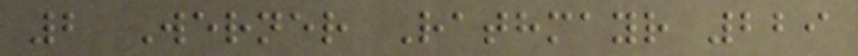2 Werner Rathmayr 229
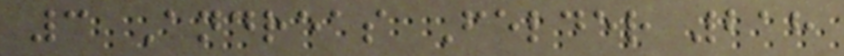3 Andreas Felder 218
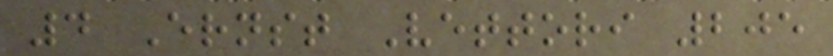4 Ernst Vettori 205
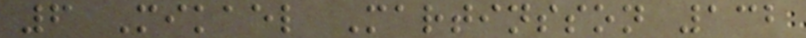6 Mikael Martinsson 132
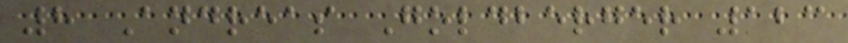8 Andreas Goldberger 123
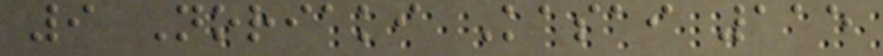9 Noriaki Kasai 115
